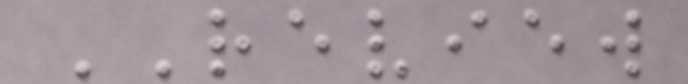REVIEW
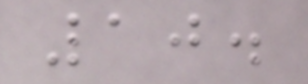10.
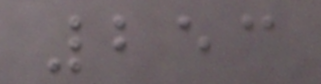253
